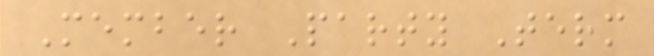Member Party Term
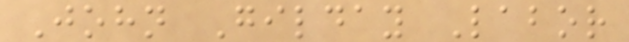John Gilday Labor
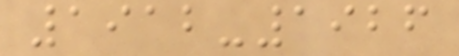1912-1926
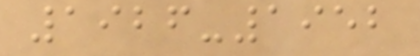1926-1952
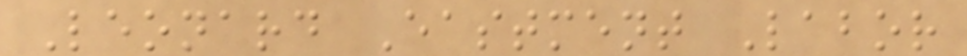Leonard Eastment Labor
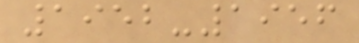1952-1956
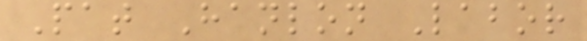Pat Hanlon Labor
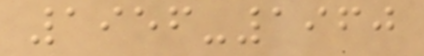1956-1960
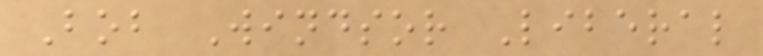Bob Windsor Liberal
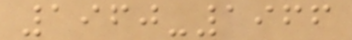1960-1966
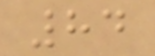84
